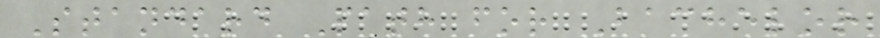Standard Path for Bachelor
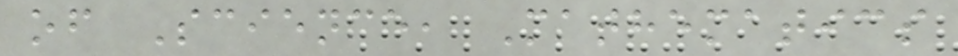of Science, Mathematics
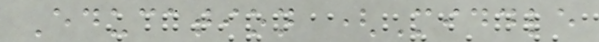Education (Middle
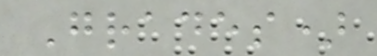Grades)
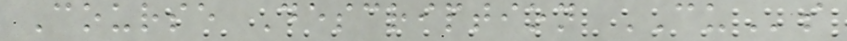Course Description CUs
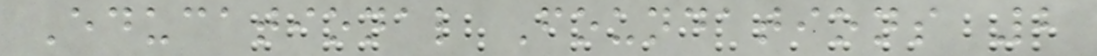Educational Foundations 2
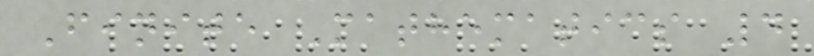Finite Mathematics 4
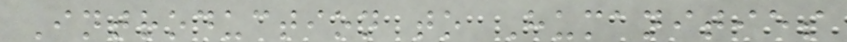Introduction to Humanities
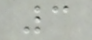3
